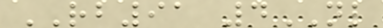RB91 4NL
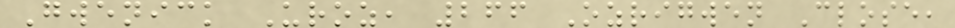Gwenick Uroz, 266 Ozrigwen Close,
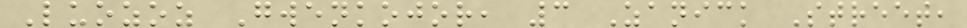Luozoz Gwenkojor, 3 Zanick Street,
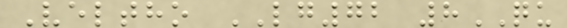Veltho LG72 8QU
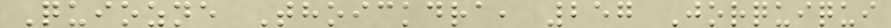Quiozne Thoickdra, 257 Jorquiqui
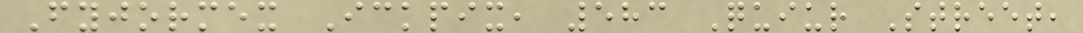Fyjormex Ickpix, 583 Quiur Street,
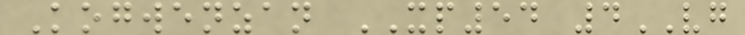Kogwenzan XP54 4VG
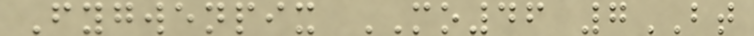Fygwenpix MO46 7BT
